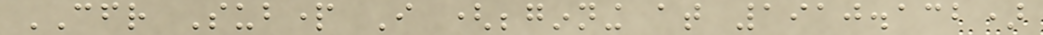CFR Subpart I (beginning at 1910.132)
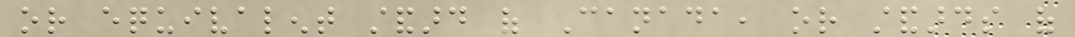or equivalent standard of Canada, or standards of
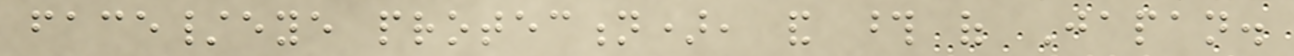face/eye protection), and those of Japan.
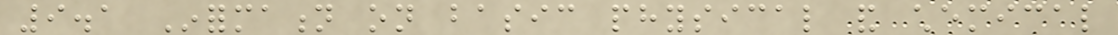9.1 Information on basic physical and chemical
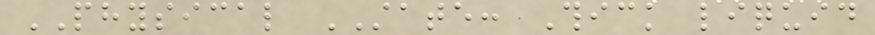PHYSICAL STATE: Thick liquid
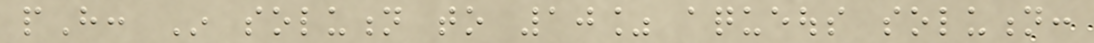pH: In solution to 10% aqueous solution:
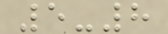5-8
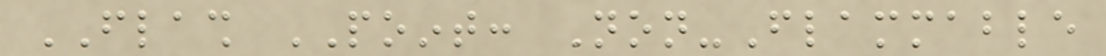FLASH POINT: Non-Flammable
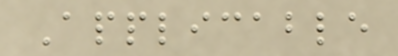Applicable
